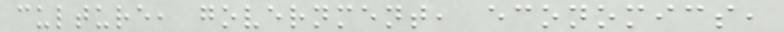culture, government, economics,
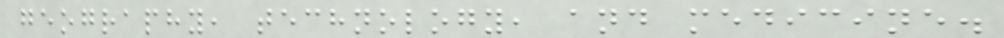geography, technology, and medicine.
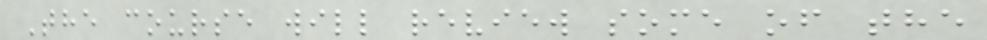The course will review some of the
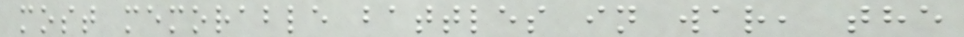most memorable battles in war, the
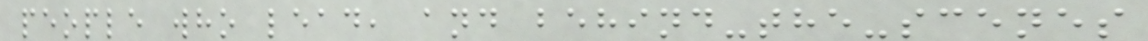people who lead, and behind-the-scenes
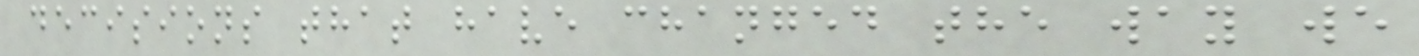decisions that have changed the way we
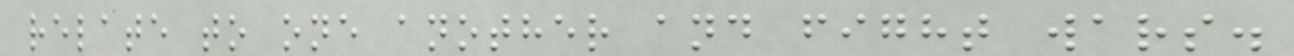relate to one another and fight wars.
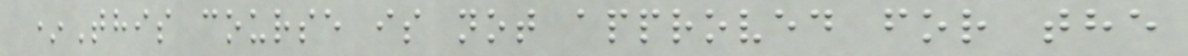*This course is not approved for the
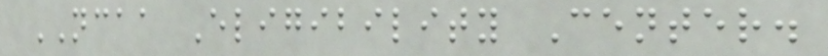NCAA Eligibility Center.
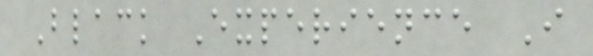Black Experience I
